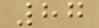87
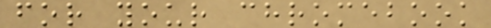for your chromebook
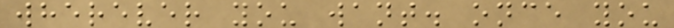wherever you want. once you
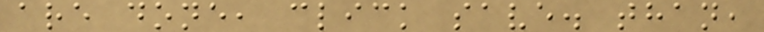are done, click save. than,
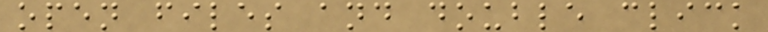open files and double click
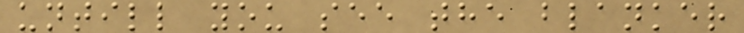untill you see the blanker
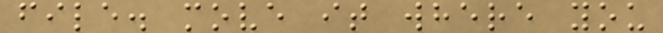file. move it where you
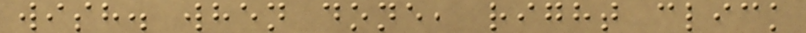wish. when done, right click
